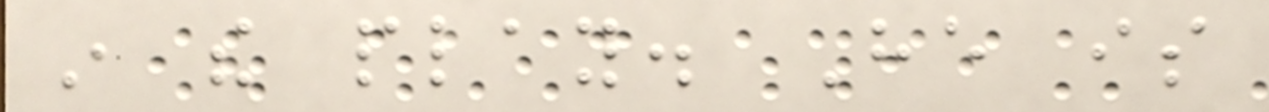in the play. He is
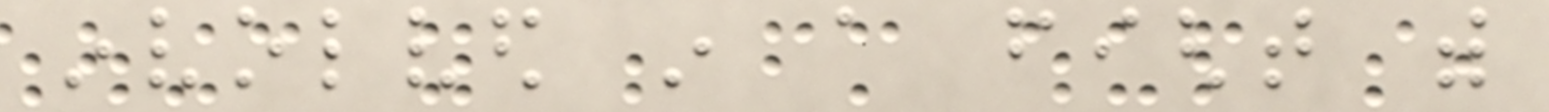involved in a fight with
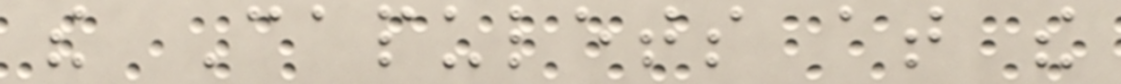the Capulets at the
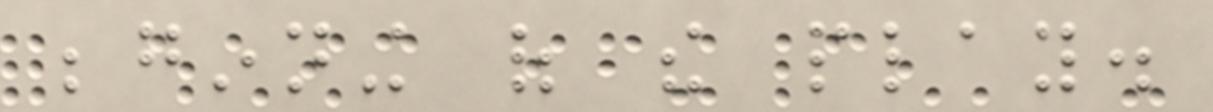beginning of the play.
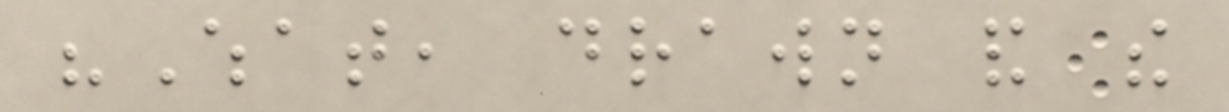"What, drawn and the
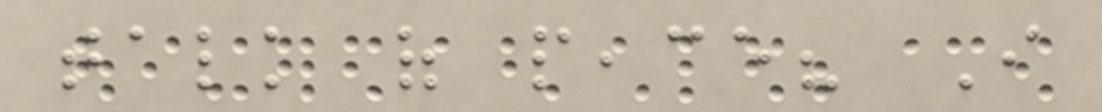talk of peace? I
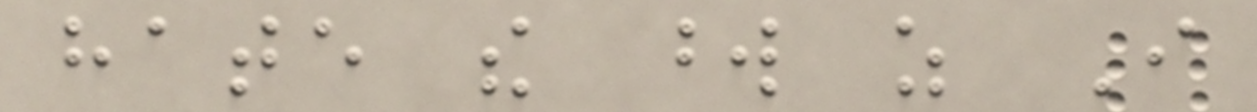hate the word as I
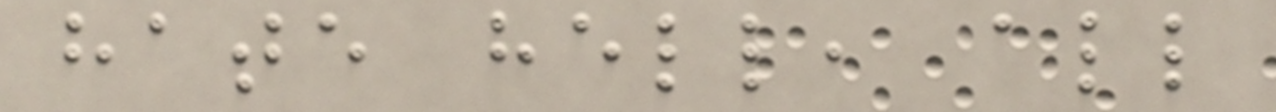hate hell, all
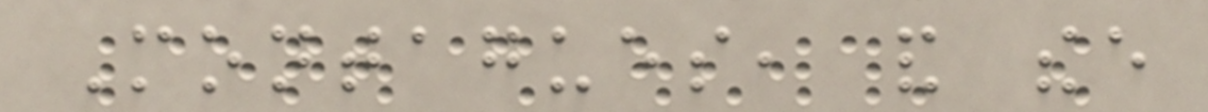Montagues, and thee
